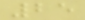25
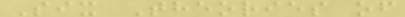Six Theories of
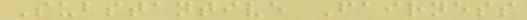Substantive Fairness
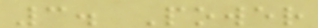3. Power
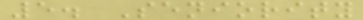5. Seniority
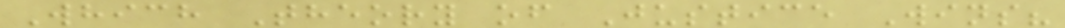Which Theory of Justice Wins?
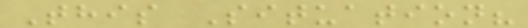This Situation?
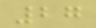27
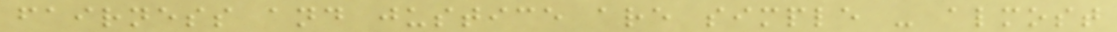fairness and justice are simple - almost
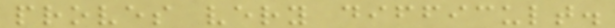proves very difficult.
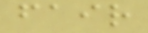fair
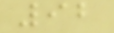92
